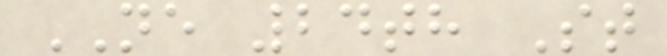NE 24th St
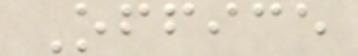Office
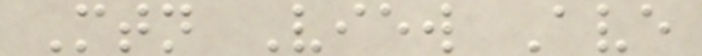Mtn View Ave
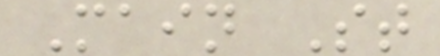Main St
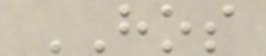HOS
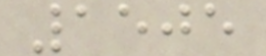1505
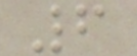6
